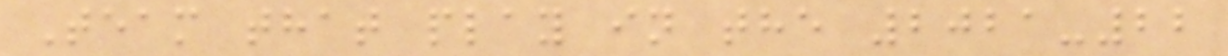Team that play in the 2021-22
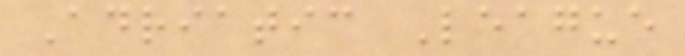Adriatic League
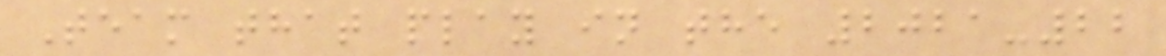Team that play in the 2021-22
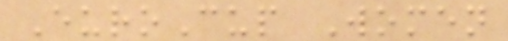EuroCup Women
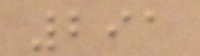291
